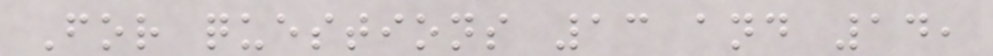For questions 13 and 14,
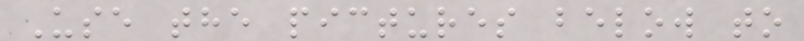Use the pictures below to
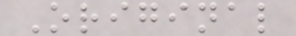Original
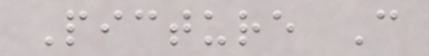Picture C
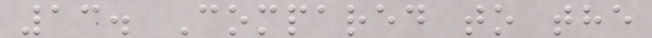13. Compared to the
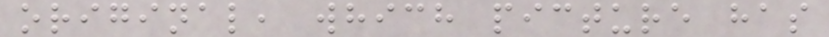original, which picture has
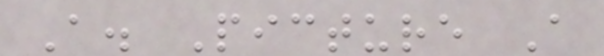A. Picture A
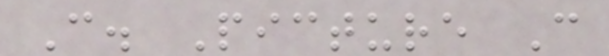C. Picture C
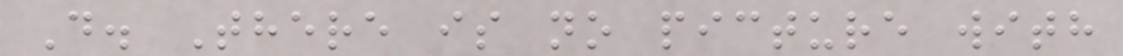D. There is no picture with
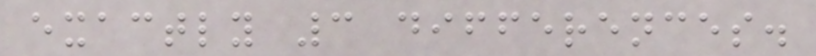exactly 3 differences.
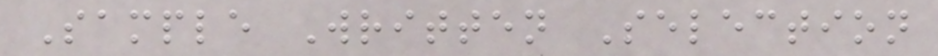Sample Written Selection
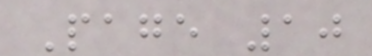Page 10
